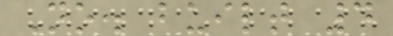No. built 4
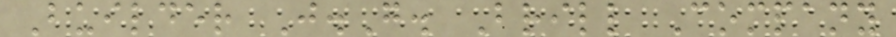Builder J.G. Brill Company
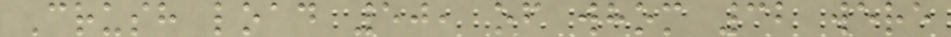Crush load 50, of whom 32 were
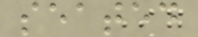seated
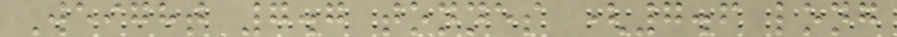Weight 7.7 tonnes (7.6 long
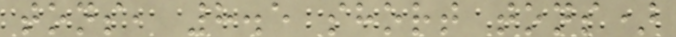tons, 8.5 short tons)
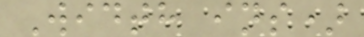Width ins)
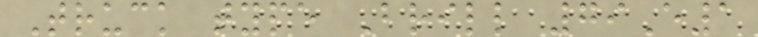Truck type Brill 79E1
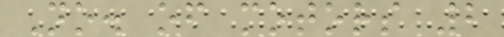No. of motors 2
